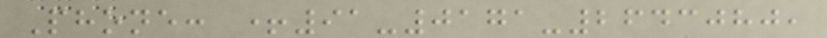Phone: +91-0171-2643080,
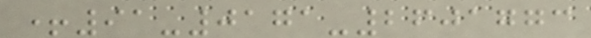+91-0171-2601773
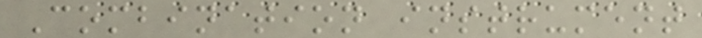Combination instrument
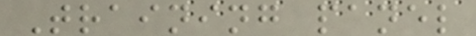Training panel
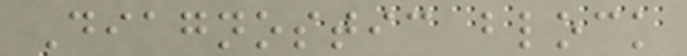Diagnostic block
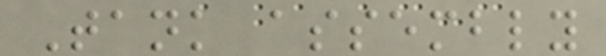Tank assembly
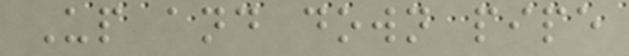Up and down pipe
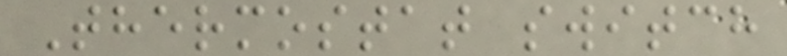Thermostat switch
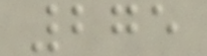275
